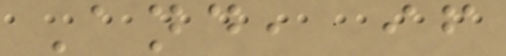And, if
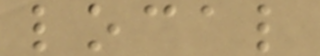local
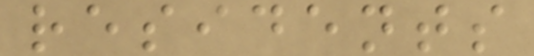residents
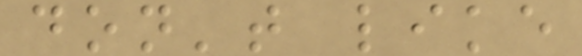don't like
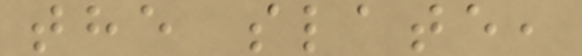the slate,
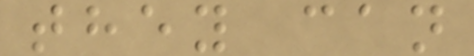they can
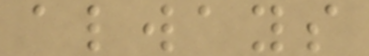always
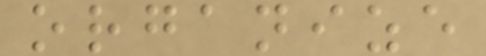organize
